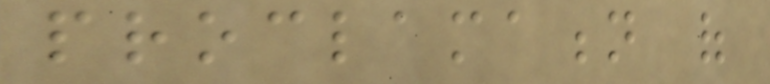proclamation of
